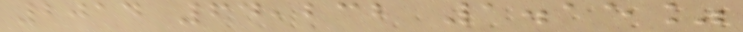2014 64,232 1.15%
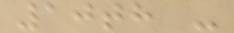10th -
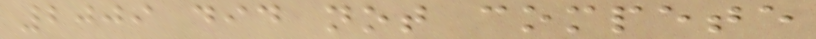2009 did not compete
